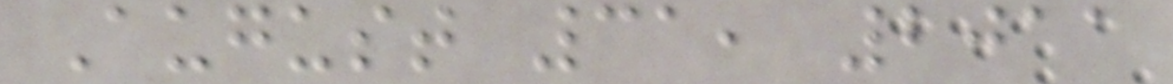August 31, 2011
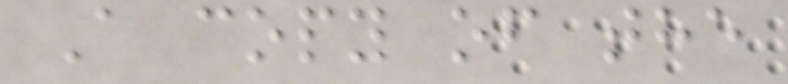A copy of the
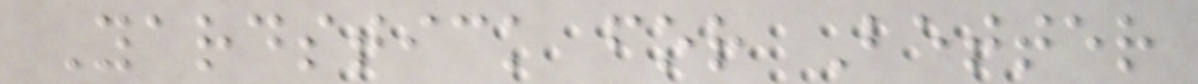Yardstick for Better
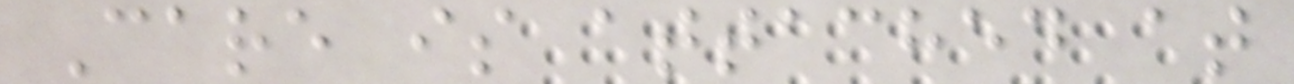Care is attached at
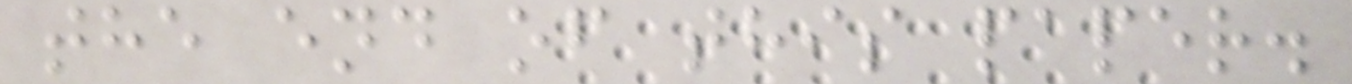the end of this paper.
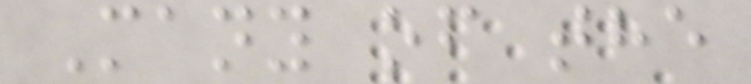Many of the
